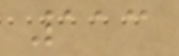113
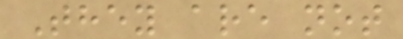They are not
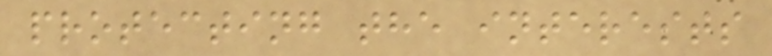protecting the interests
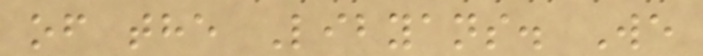of the Libyans. We
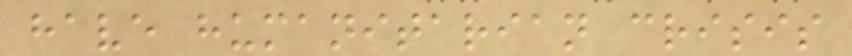have humanitarian crisis
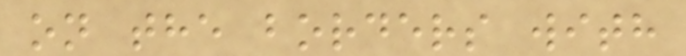on the borders with
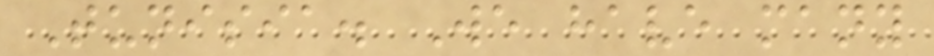Tunisia. We have many
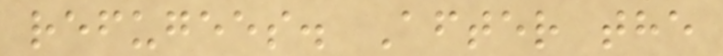refugees. After the
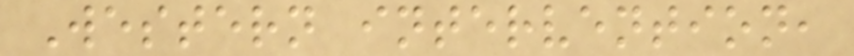Western intervention,
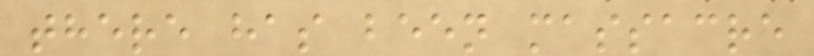there has been massacre
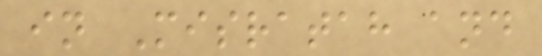in Misratah and
